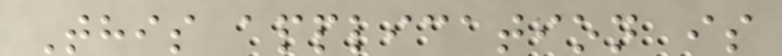This application is
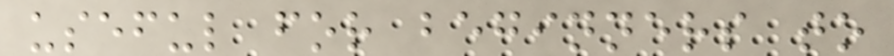useful for beginners to
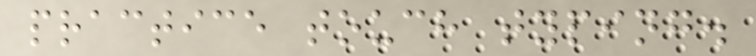practice touch typing.
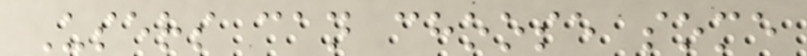Users can choose some
